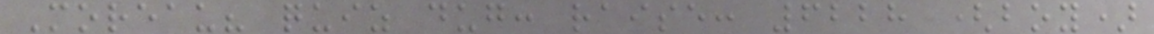Moreau? quiz dug: raise: 6228 (boy)
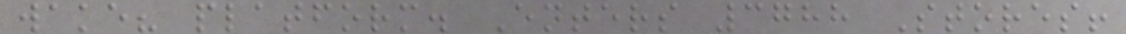wake? platform. Enters 3788 Stores!
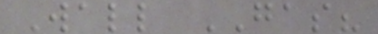Wall GAS?
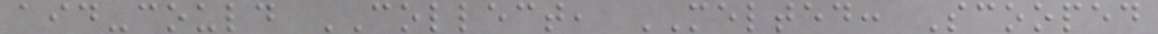aid-could COLLECT, MELTED: Scooped
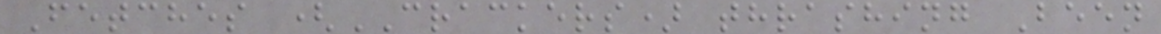Fetches (CRACKERS) thrashing Been
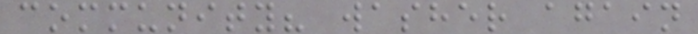community? washer again
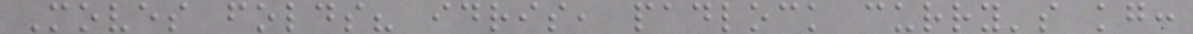Moves folds? idris, padlock curry's kg:
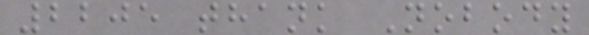2205 thank Nobody
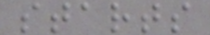starts
